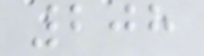208
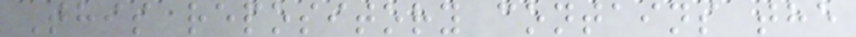This repository contains the
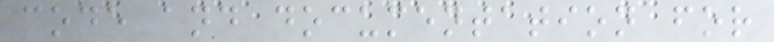code and documentation for
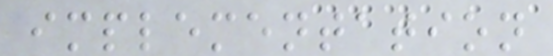implementation
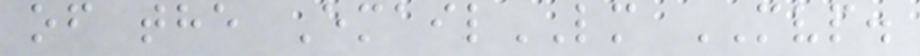of the EmailLM MVP.
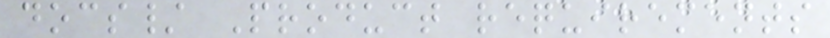docs/ Product requirements
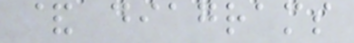& diagrams
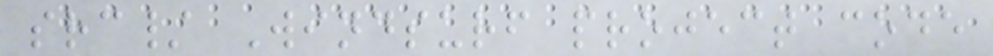src/ Windsurf project code
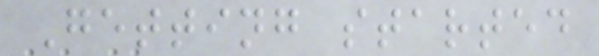Getting started
